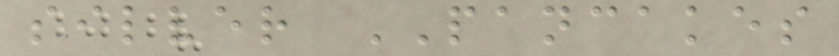silver PANCAKES
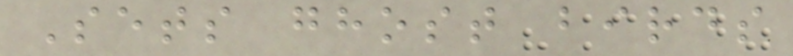Sets ghost birds
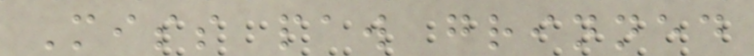Miss paw grinned
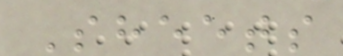Sheets
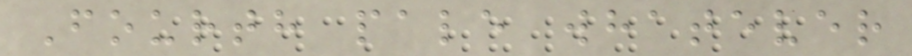Fourth pale whatever
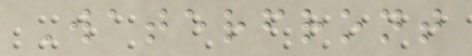Waterfront
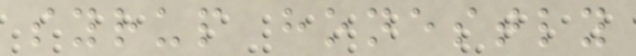syrup honestly
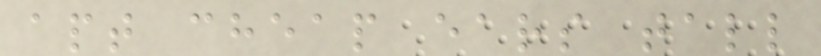apt cheap ears tall
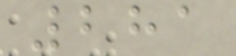281
